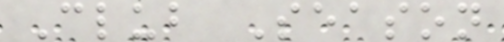Club Season
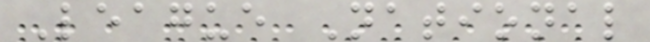League National
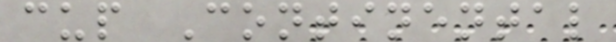cup Continental
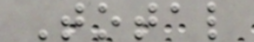Total
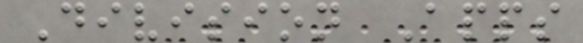Division Apps
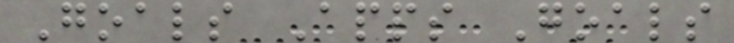Goals Apps Goals
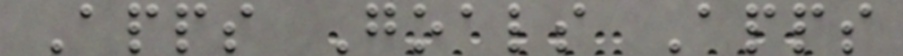Apps Goals Apps
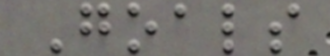Goals
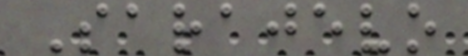Sarajevo
